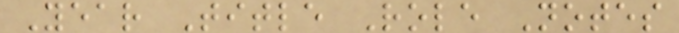Year Title Role Notes
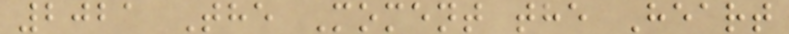2021 The Moment the Heart
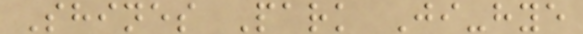Shines Park Ji-hye
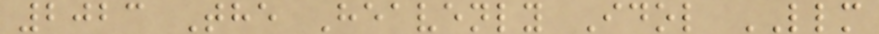2023 The Heavenly Idol LLM
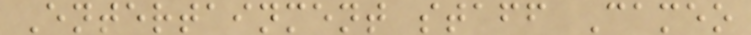Entertainment staff Cameo
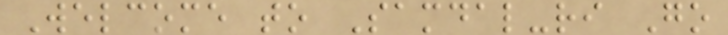Welcome to Samdal-ri Go
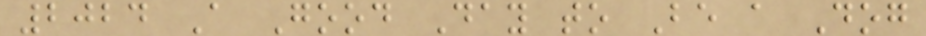2024 A Good Day to Be a Dog
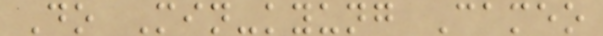Do Min-kyung Cameo
